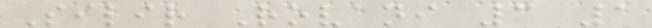Silir Rovani 3 1
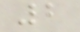2
